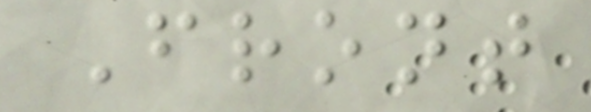Front
